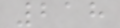218
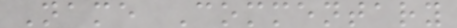Name Commentary
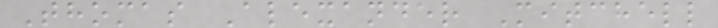Thomas Alexander Mitchell
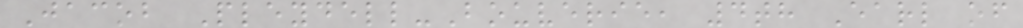Jacob Pleydell-Bouverie, 4th Earl of
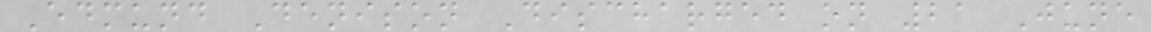Edmund Denison Discharged on 21 June
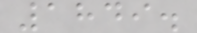1849.
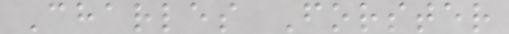Charles Forster
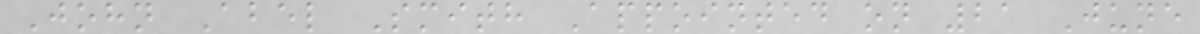John Abel Smith Appointed on 21 June
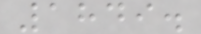1849.
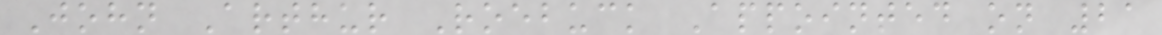John Arthur Roebuck Appointed on 21
